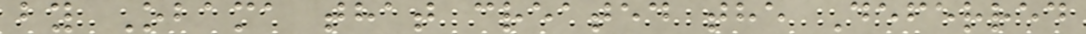by Obama that created the Deferred
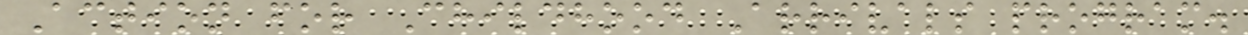Action for Childhood Arrivals program.
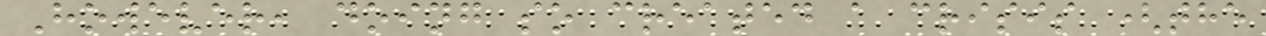However, doing so created a crisis (the
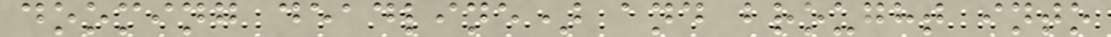dooming deadline) and brought into
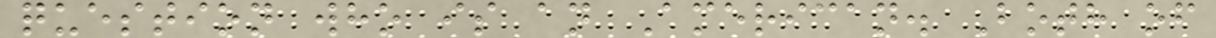question who is an American. Both of
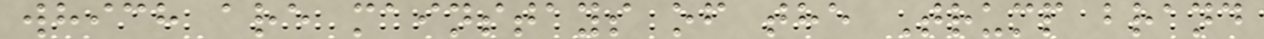which are mainstays of the Trump brand
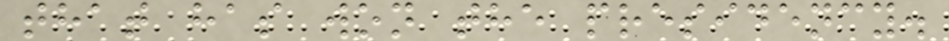that has won the presidency.
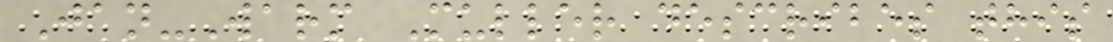Jan-Warm Muller describes this
